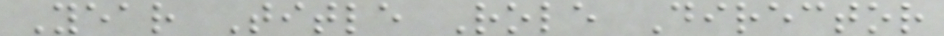Year Title Role Director
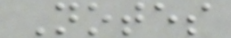Notes
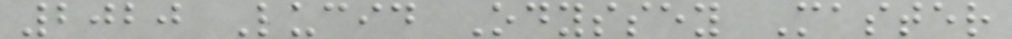2020 Lucid Odyssey Master
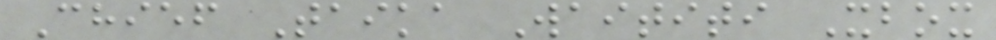Chief Taika Waititi Xbox
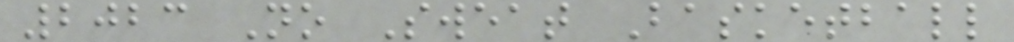2023 No Sweat Basketball
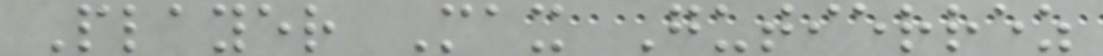Player Max Gutierrez
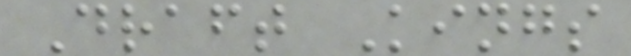Draft Kings
